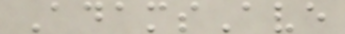AdamsAve
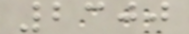2300
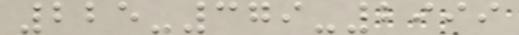225-379-2999
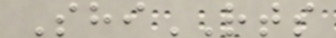ShiRTS
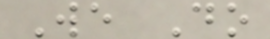We Do
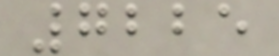7225
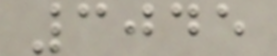3045
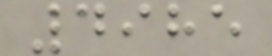4985
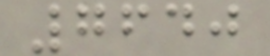7640
